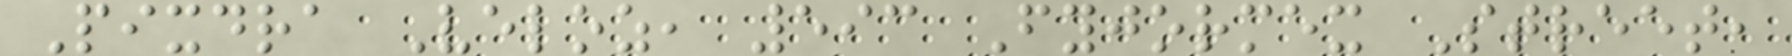Pixdra Veloz, 593 Fyjormex Street,
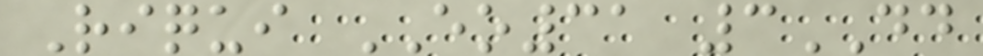Riqui EO31 3DD
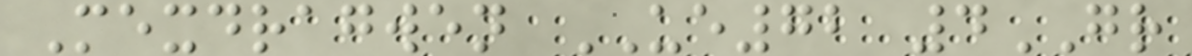Mexdragwen UE72 4GR
